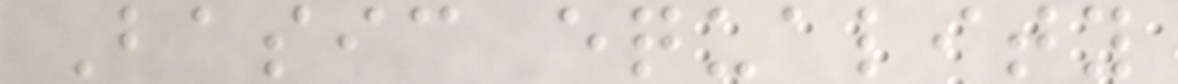Basic equality
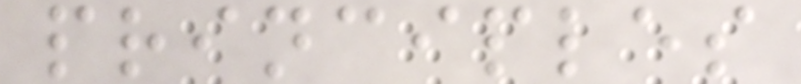principles
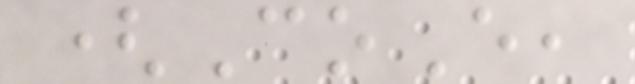(CoE,
